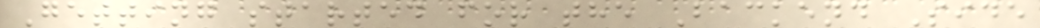Getting started for the Backend Side
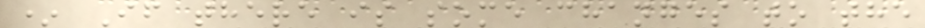* If there is some changes to the
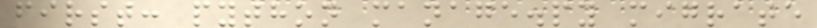first: python manage.py migrate
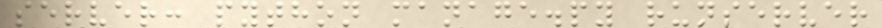server: python manage.py runserver
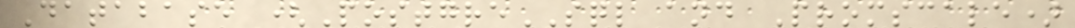Database (PostgreSQL and Promscale)
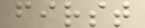first
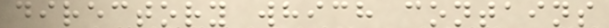directory which contains
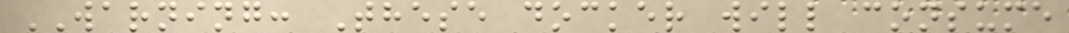WARNING: These docker will consume
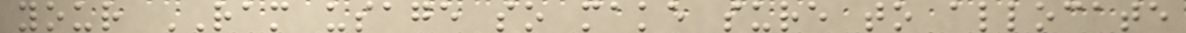your RAM usage so make sure to allocate
